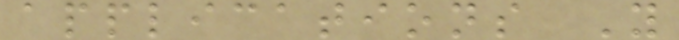applications Y
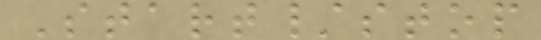Start/stop
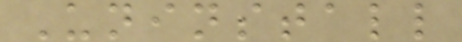Uninstall
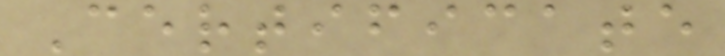Certificate
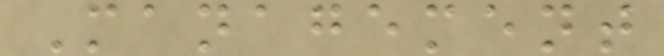Management
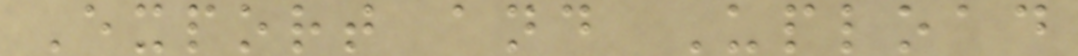Export and Upload
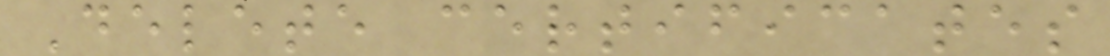Delete certificates
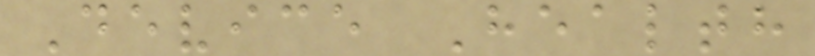Device Health
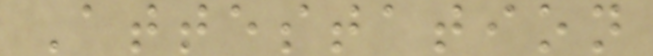Attestation
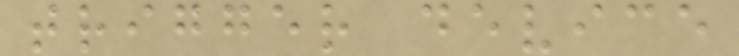trigger device
